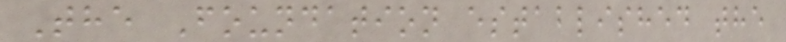The Foundation established the
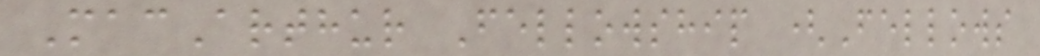MacArthur Fellowship (Fellows
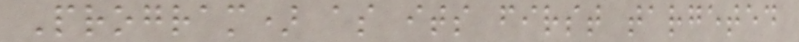Program) as its first targeted
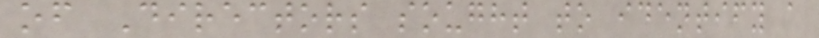of Directors sought to identify a
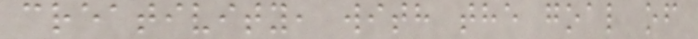creativity, with the goal of
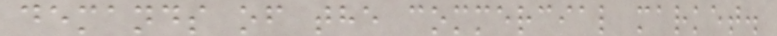demands of the commercial market.
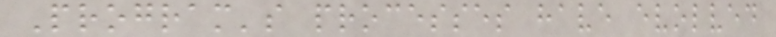Program's processes have evolved
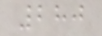280
